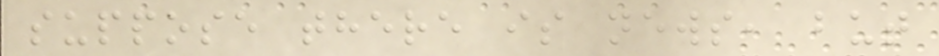suppose there is news, but
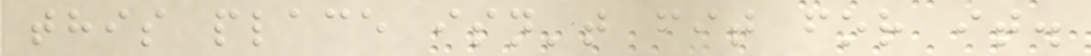this place isn't fit for it.
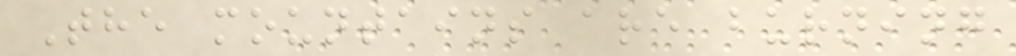The mountains are burning
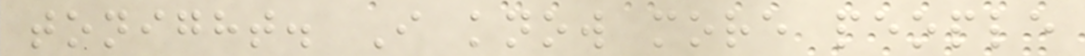tonight. I know more people
